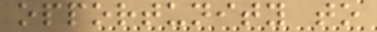opportunity to
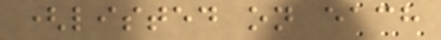(listed on each
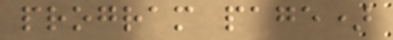program page)
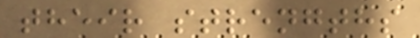their strengths
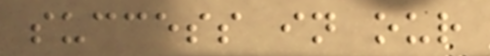success in our
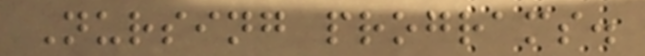Nursing programs.
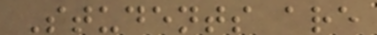Students are
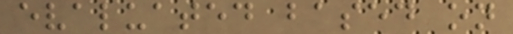evaluated based on
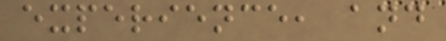experience, and
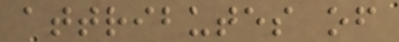attributes of
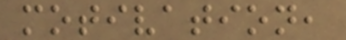motivation,
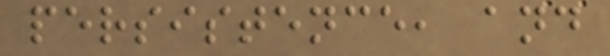persistence, and
